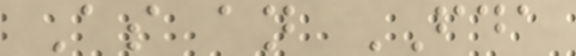As an FDA
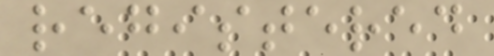registered
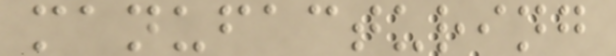manufacturing
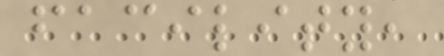facility,
